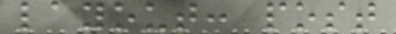layout: post
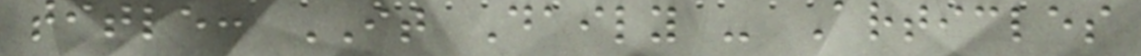title: IT Daily - Articles
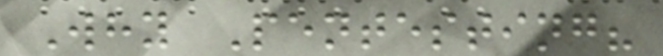Why Pentesting?
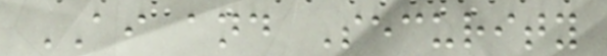AI and Security
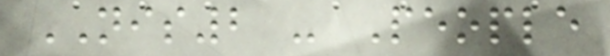NIS2 - People
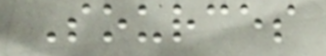Sources
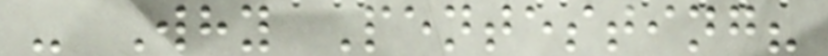- Why Pentesting?
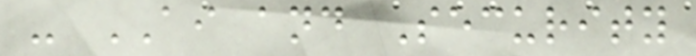- AI and Security
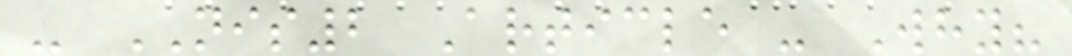- NIS2 Article - Why?
